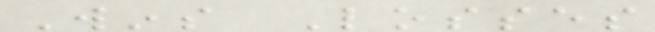Wins Losses
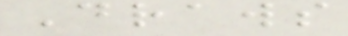Draws
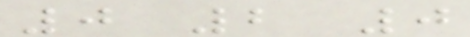0 2 0
